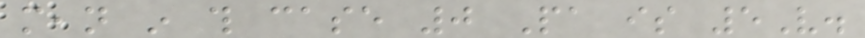mean in this case 0 Pa is 5V.
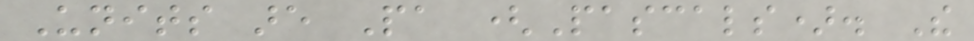Units are Pa (Pascals). The
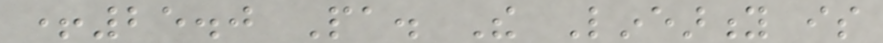+25.0 Pa. The Linearity is
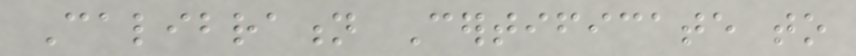Calibration Certificate to
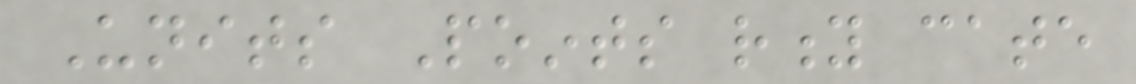Units Points rity cate
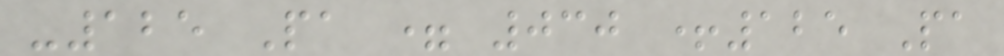-125 Pa = 030 +125 Pa
